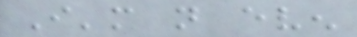I'm not even
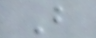But
